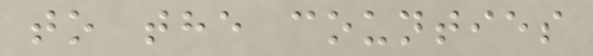to the counties
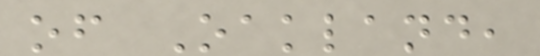of Oakland,
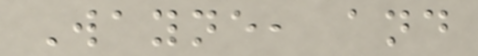Wayne, and
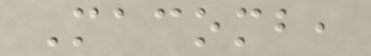Macomb,
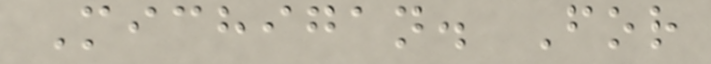Michigan. For
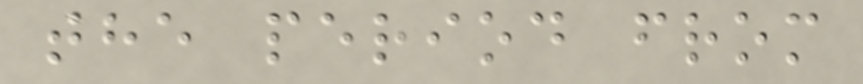the period from
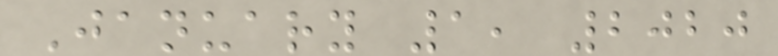January 1, 2020
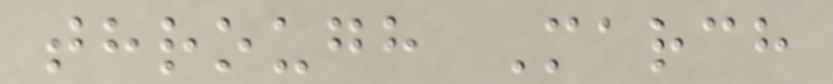through March
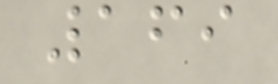169
